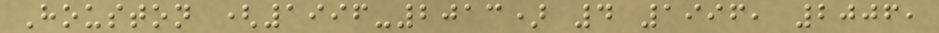Houston (1996-2013) 4 1996, 2006,
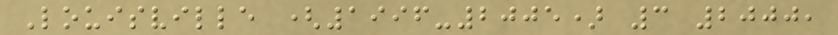Louisville (1996-2005) 3 2000,
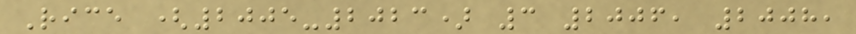Rice (2005-2023) 3 2006, 2008,
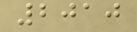2010
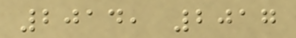2014, 2017
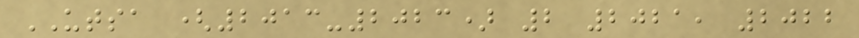UTSA (2013-2023) 2 2021, 2022
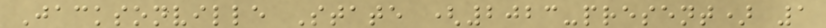Jacksonville State (2023-present) 1
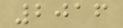2016
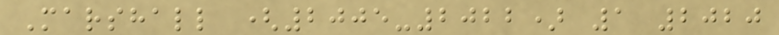Marshall (2005-2022) 1 2020
